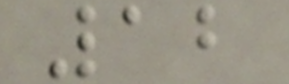12
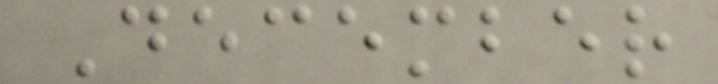December
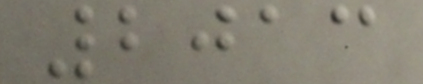2013
